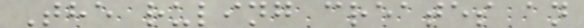The ruling creates an
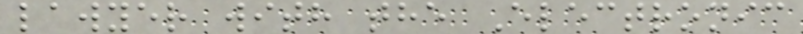lawyer with the Electronic
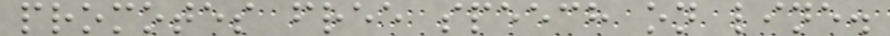promotes free speech on line.
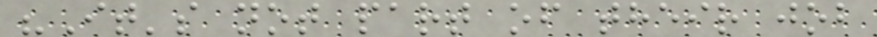"It's not part of their job
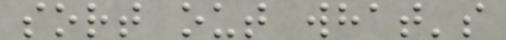sort out what's
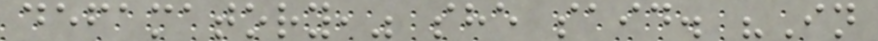defamatory," she said. "In
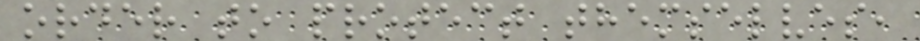order to protect themselves,
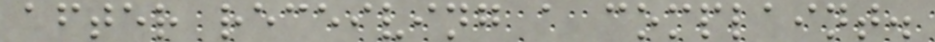after receiving a complaint.
